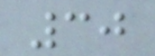30
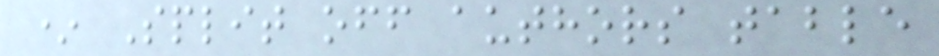* Split off authors table
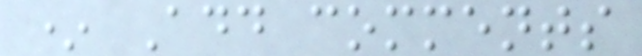* Add comments
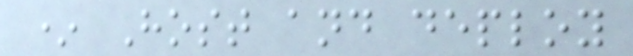* Host and deploy
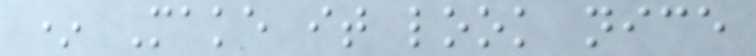* Make it look nice
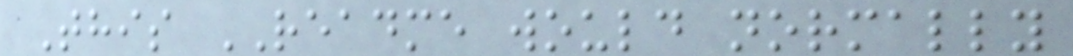This README would normally
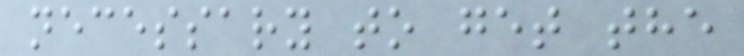necessary to get the
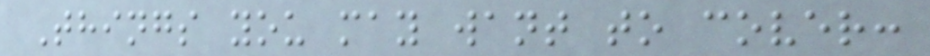Things you may want to cover:
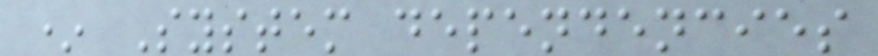* System dependencies
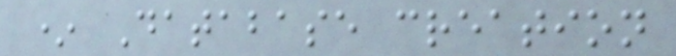* Database creation
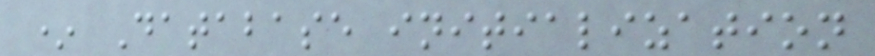* Database initialization
